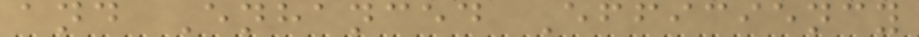and Enhanced Efficiency
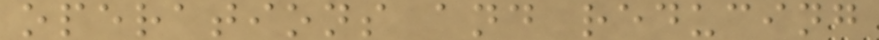operations and reducing
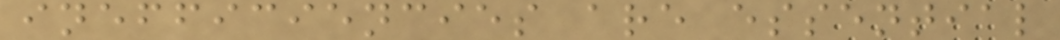inefficiencies are essential
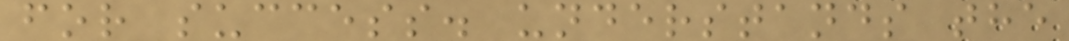for success. understands the
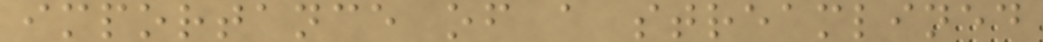importance of a streamlined
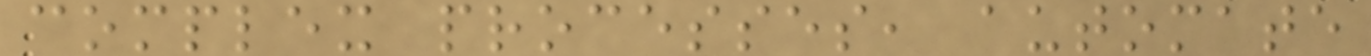complex processes, automate
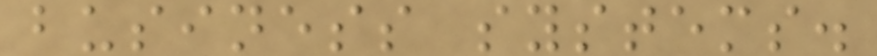business systems.
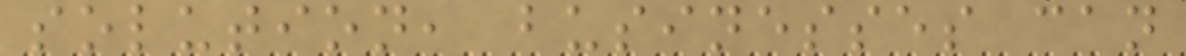solution, businesses can
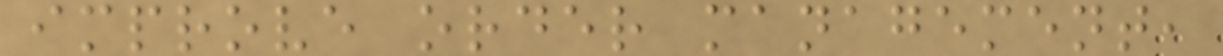improve order management,
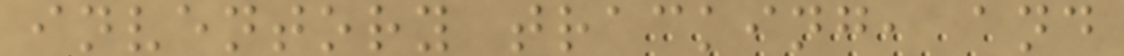inventory tracking, and
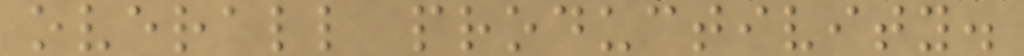overall productivity.
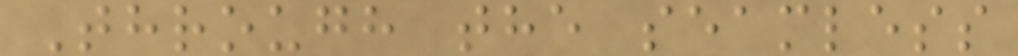Through the seamless
